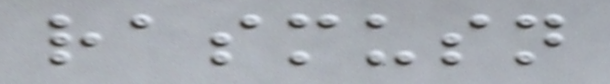rasmusn
